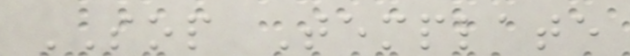SOP Template
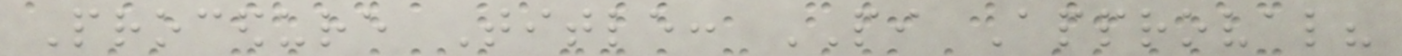Procedure Title: PI Approval?
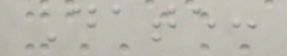Date:
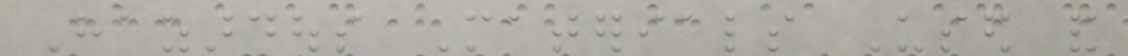Hazardous Materials Used and
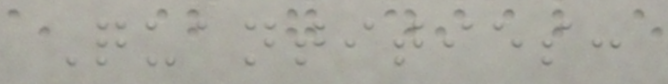Quantities:
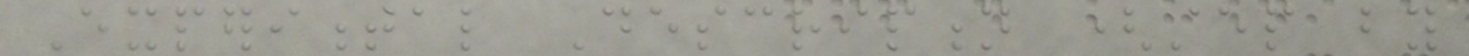Experimental Description (step by
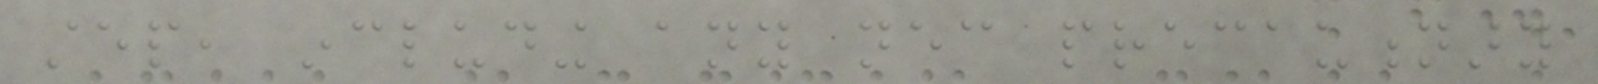step, including any necessary precautionary
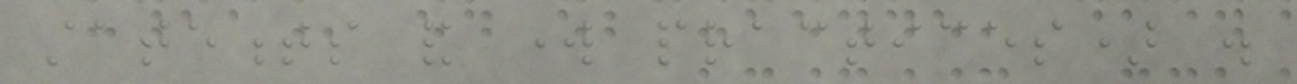statements and work practices) .
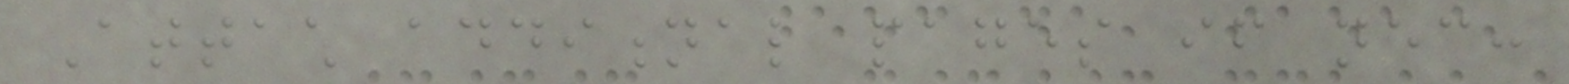Attach additional pages if necessary:
